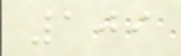109
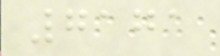7171
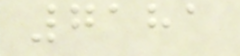7181
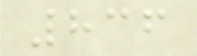836
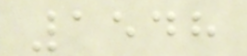1548
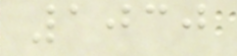1030
